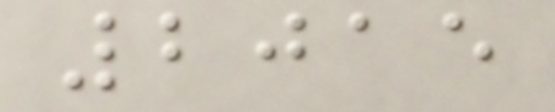2015
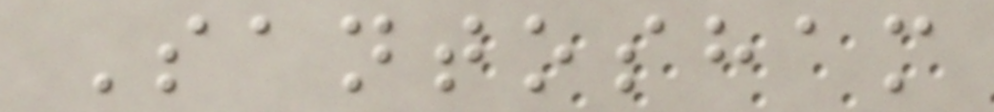Santosham
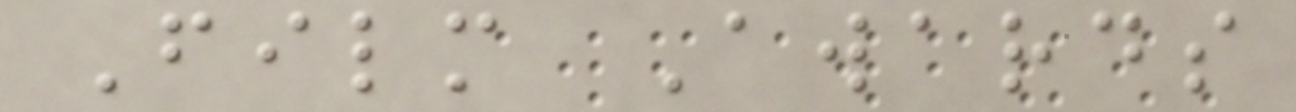Film Awards
